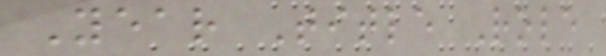Year Title Role
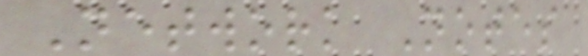Network Notes
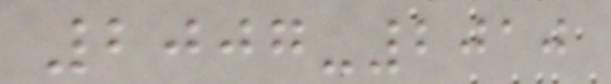2007-2010
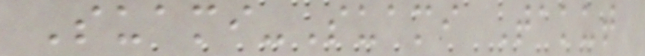Suami-Suami Takut
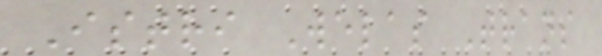Istri Welas Trans
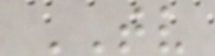TV
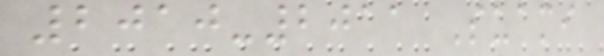2010-2011 Suami
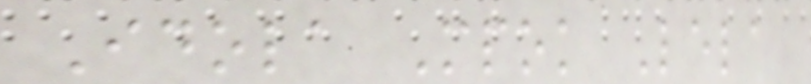Idola Mpok Lela
